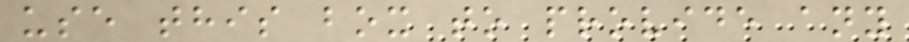use this box to provide any
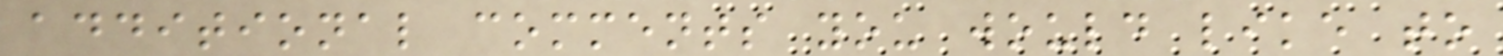additional comments you would like to
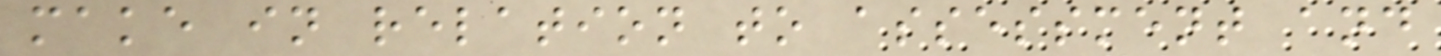make in relation to assessment and
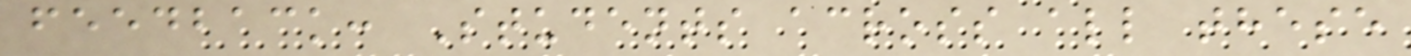feedback: Students across all these
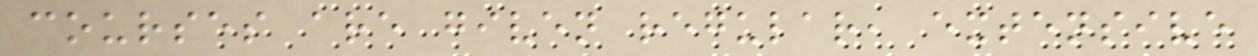courses are given regular, extensive
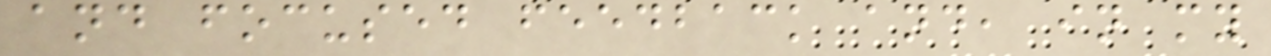and focused feedback and, in my
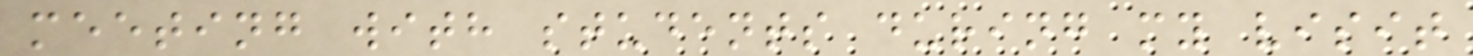meeting with students during my visit
